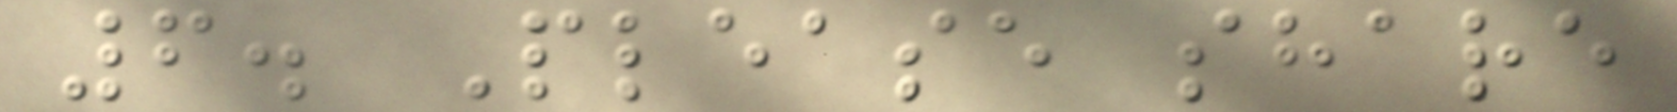6. Please share
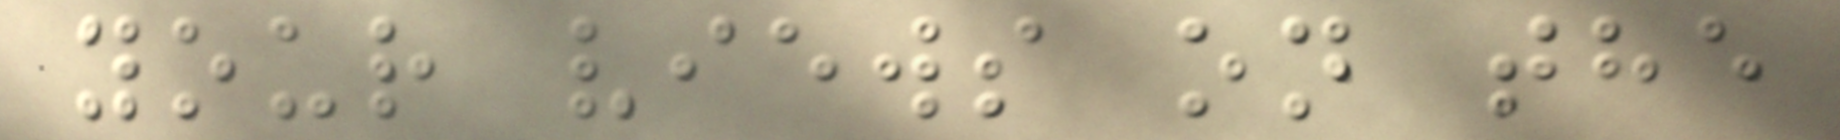your views on the
